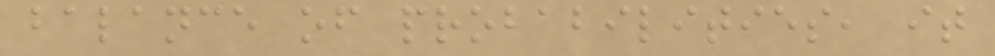balance of probabilities, it
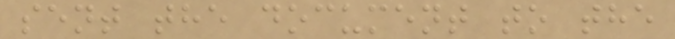sent the document to the
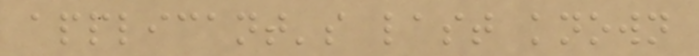applicant's last known
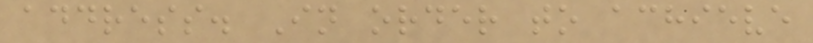address. In order to achieve
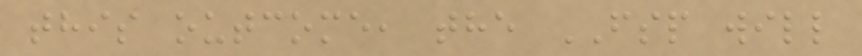this outcome, the FSP will
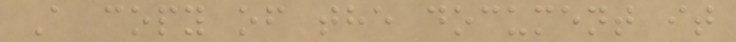A copy of the document it
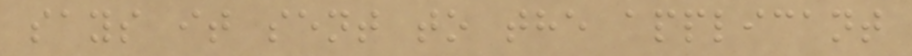says it sent to the applicant
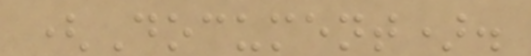(Document).
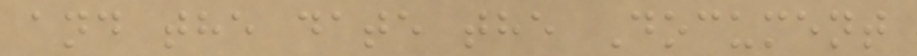and the date the Document
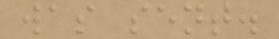was sent.
